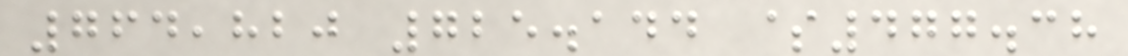764,820 725.144 $477.38
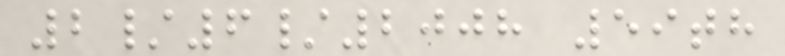2/6/2008 59th
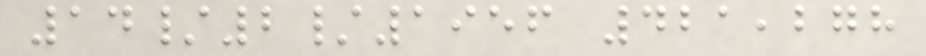14/2/1956 421,278
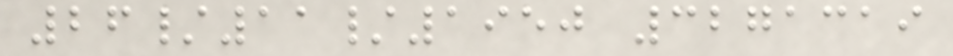26/11/1950 3271319
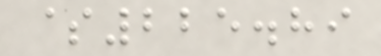$225.89
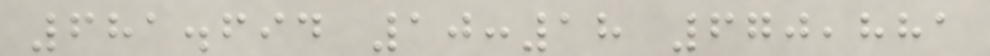681.694 10:18 670,881
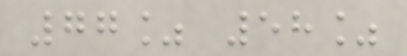77% 58%
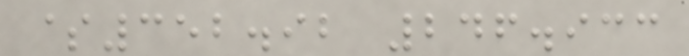$352.92 246.933
